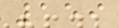159
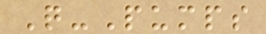Q-Pumps
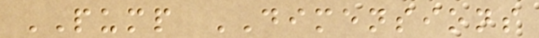PUMP DIMENSIONS
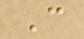C
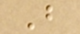B
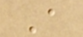A
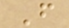F
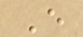E
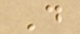D
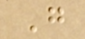G
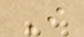I
